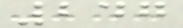247
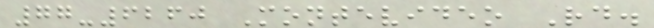77-6260 Montevideo Rd.
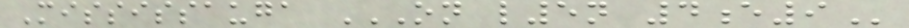Mississauga ON L5N 4E9
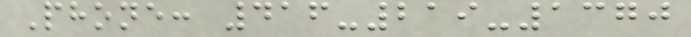Phone: 416-219-1370
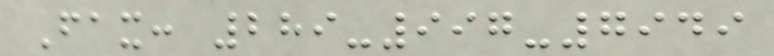Fax: 289-997-7949
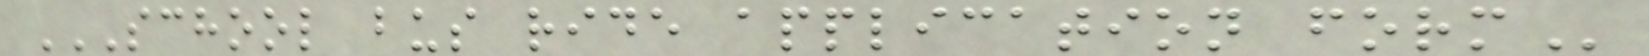SCHOOL BUS RIDE APPLICATION FORM
